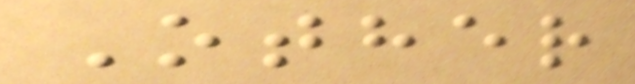Other
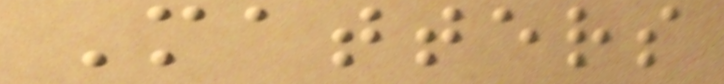Matters
